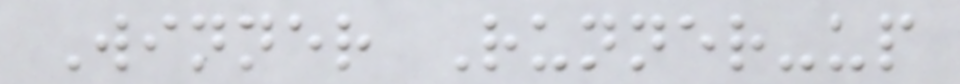Winner Runner-up
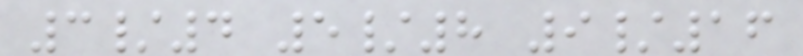3/4 5/8 9/16
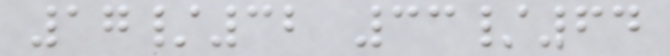17/32 33/64
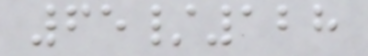65/128
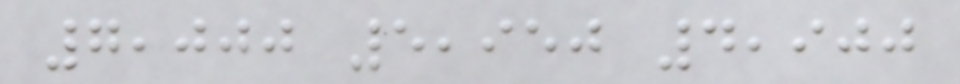7,000 5,950 4,900
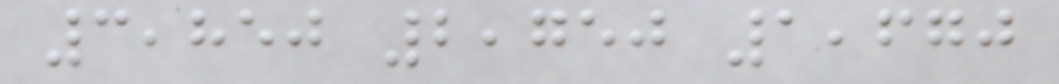3,850 2,750 1,670
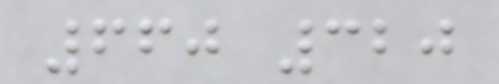660 320
